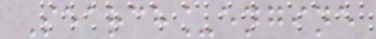Search_engine
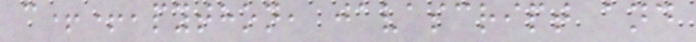c++,python, javascript and
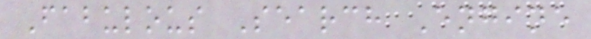Fabulous Search Engine
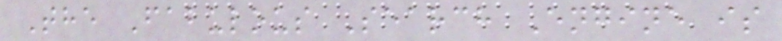The Fabulous Search Engine is
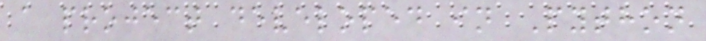a project developed in Python
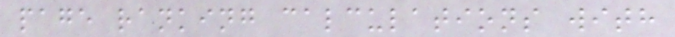page ranking calculations with
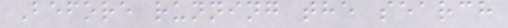Before running the search
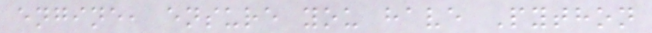engine, ensure you have Python
